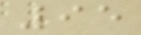95
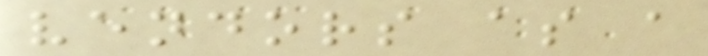vendors as a
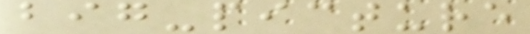big-picture
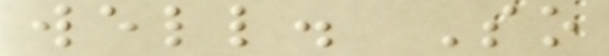well. So
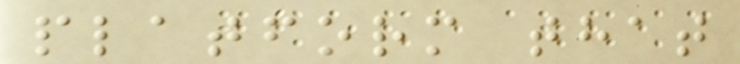platform that
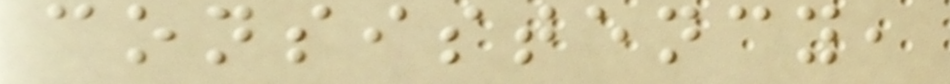consistency,
